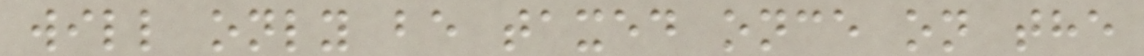will only be taxed once on the
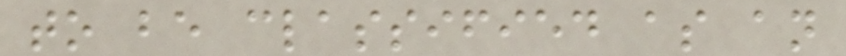to be classified as an
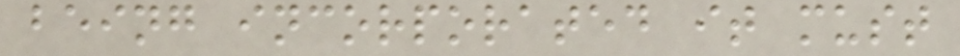being incorporated it must
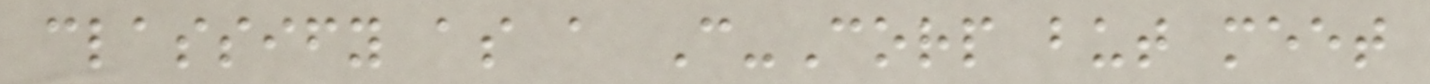classify as a C-Corp but meet
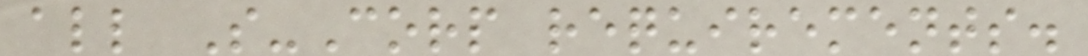all S-Corp requirements.
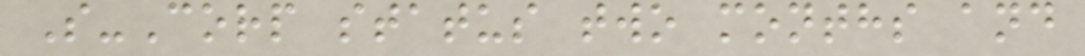S-Corp status two months and
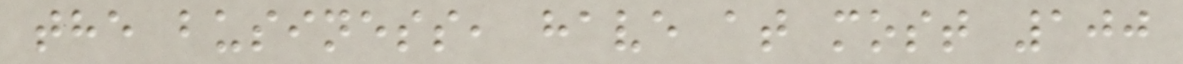the business, have at most 100
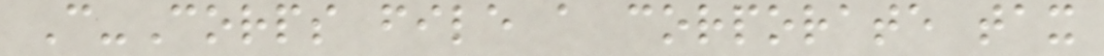C-Corps file a corporate tax
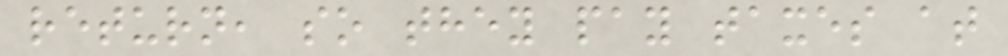return, so they pay taxes at
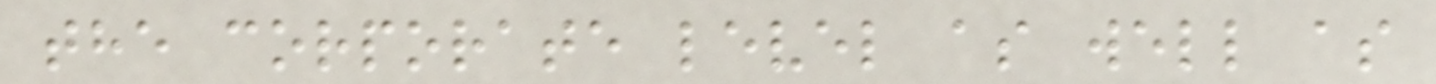the corporate level as well as
